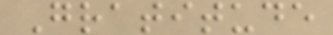Gratitude
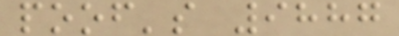poof's 9887
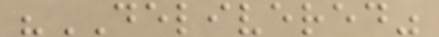"DELIVERED"
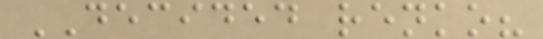DECIDED renko?
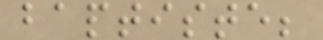baptiste;
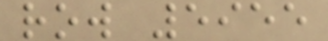row 5955
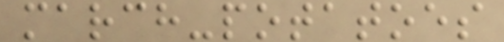march-potatoes
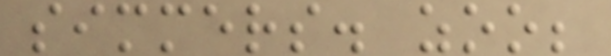simmers. zoo;
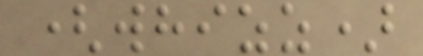(whizz)
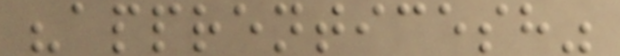"apprenticesh"
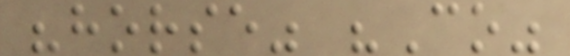"horse" "Co"
